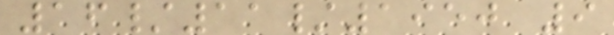16/11/1950 9
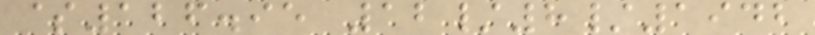$126.95 12/8/1942
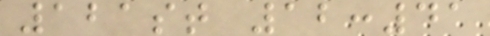121st 12:41
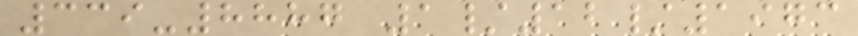339-8887 1/12/1973
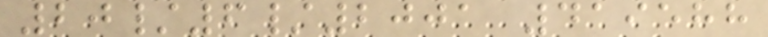20/6/2001 419588
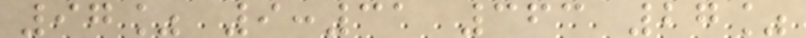97% 9:31 363 27%
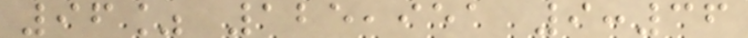96% 125,951 9:36
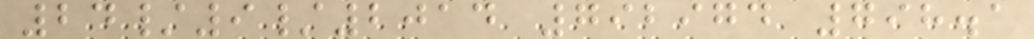24/9/2014 792974 798.1
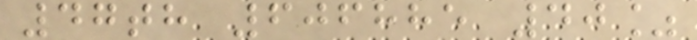47th 606885 40%
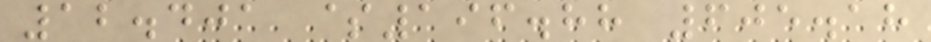12.401 $196.88 605.18
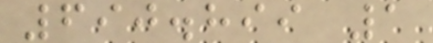690.899 1
